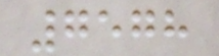7578
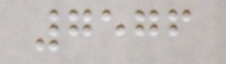7576
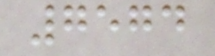7574
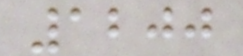1200
